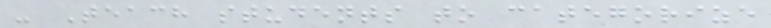- Teach students to categorize
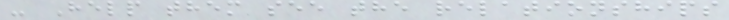- Help them see the relationships
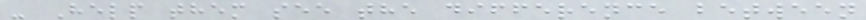- Help them see the difference between
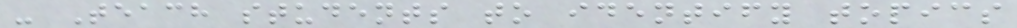- Teach students to identify topics
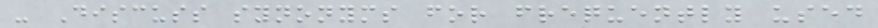- Discuss synonyms for frequently used
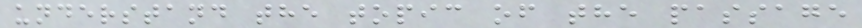understand the topic of the passage
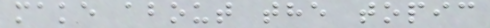make about the topic
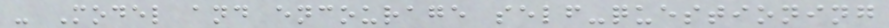- Model and encourage self-questioning
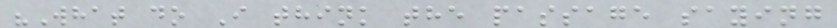"What do I think the passage saying
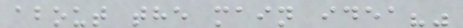about the main idea?"
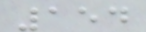154
